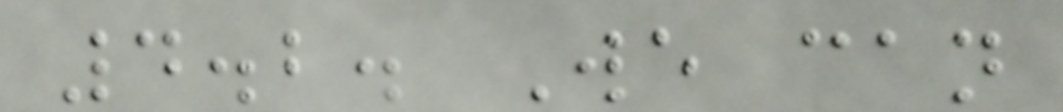4.2. We can
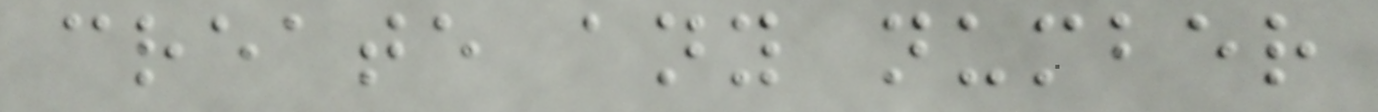create any number
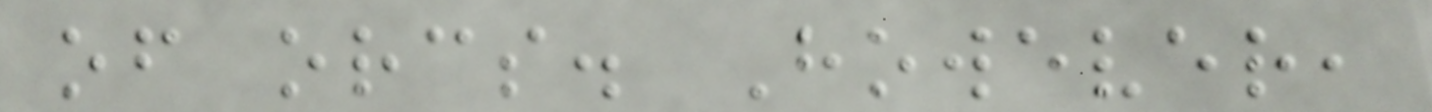of orcs. However,
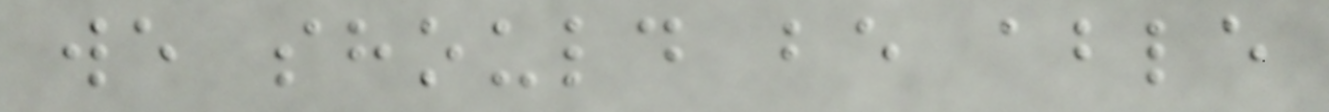we should be able
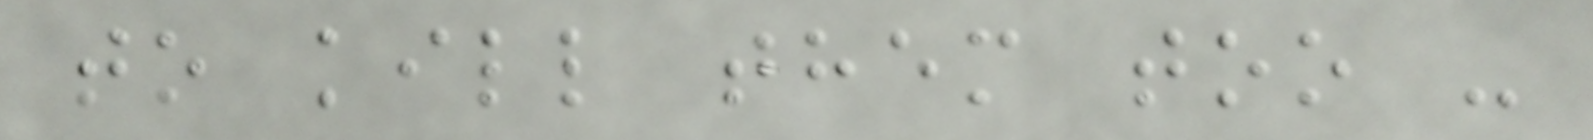to kill them too -
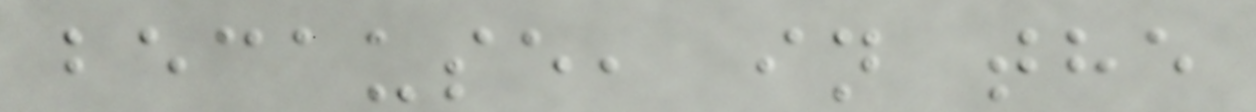because, in the
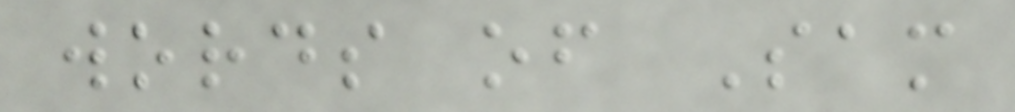words of Sam
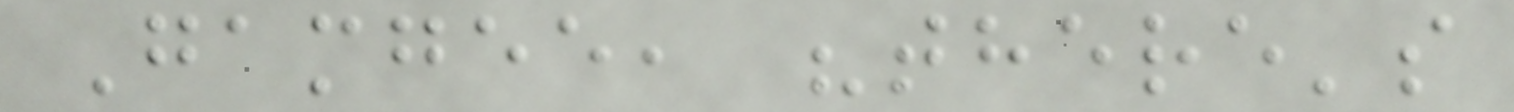Gamgee, "there's
